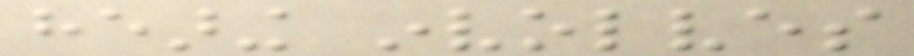hearing involves
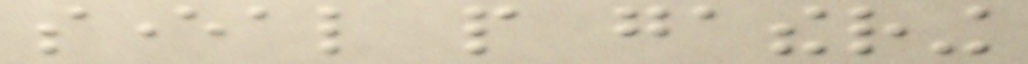several people gathering
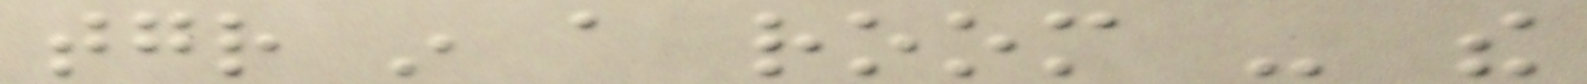together in a room - the
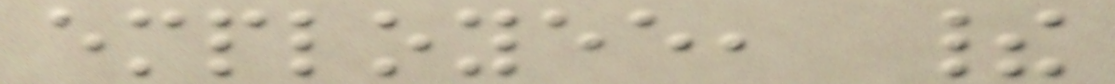employee, their
